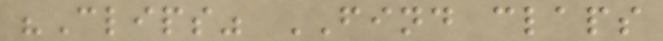"Clips" FIND claps
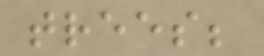trees;
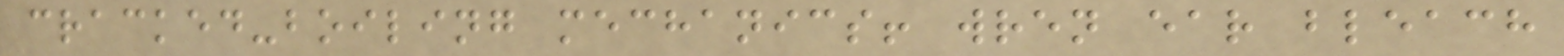cracked-boiling mechanics! wren ear bleach
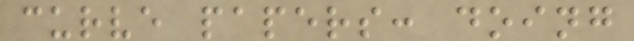curve papers: doing
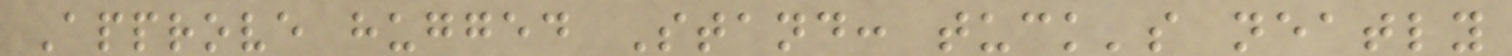Approve hugged Stand: tuck's neatly
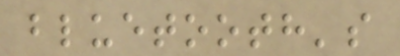bluetooth's
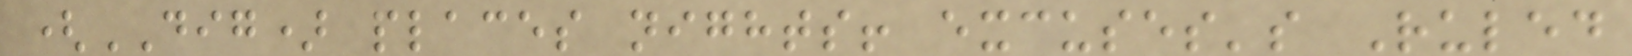(DIG) places nights! excuses's Ruled
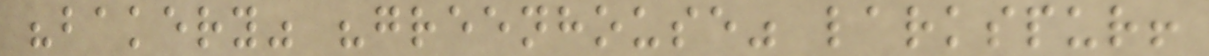"bakery" "greenhouse" larkspur!
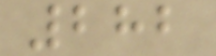282
